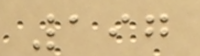197
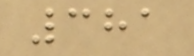381
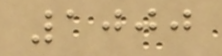1000
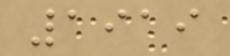1919
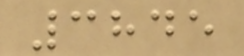3845
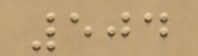504
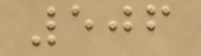506
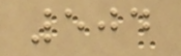504
